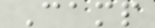Camp
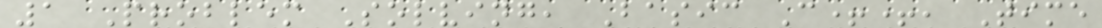1 Problem Solving, Basic C++, Time
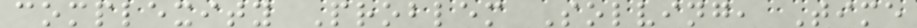complexity Problem Solving, Time
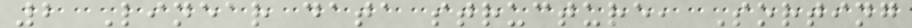2 Linear data structure, Sorting
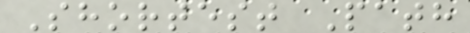Shortest Path
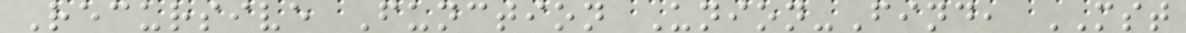Recursive Function Union-Find, MST
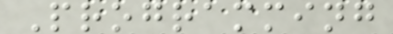Programming
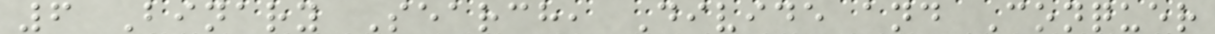6 Binary Search, Divide and Conquer
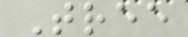Tree
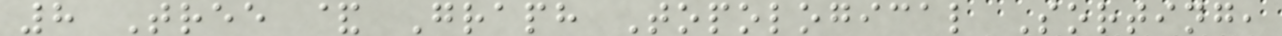8 Tree & Graph Topological Sorting,
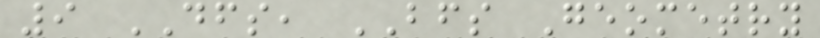9 DFS, BFS Geometry
